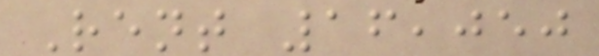Rent 16,050
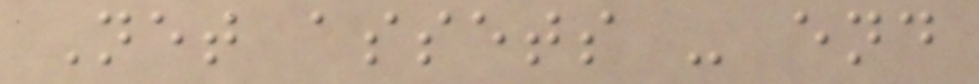Net assets - end
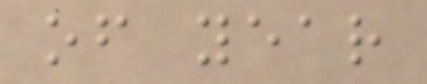of year
